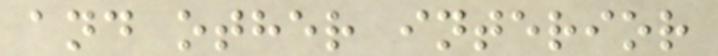and other interior
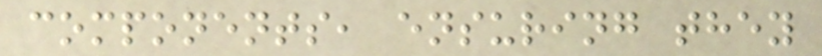components, ensuring they
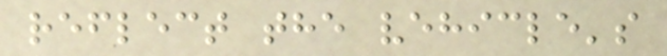reflect the vehicle's
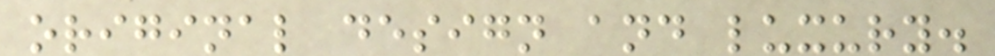original design and luxury.
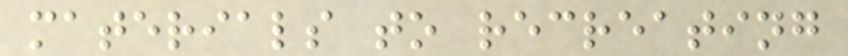materials to recreating
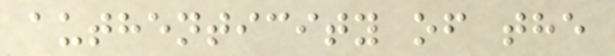authenticity of the
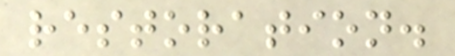restoration.
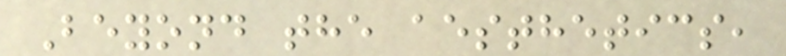Beyond the aesthetics,
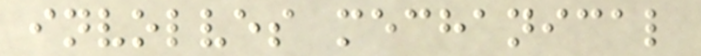involves mechanical
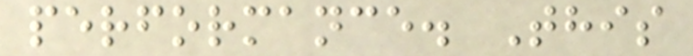performance. This
